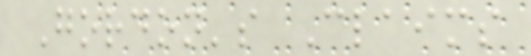Gordon's Claims
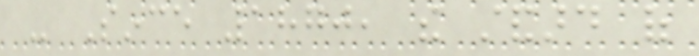- Since 1870, the standard of
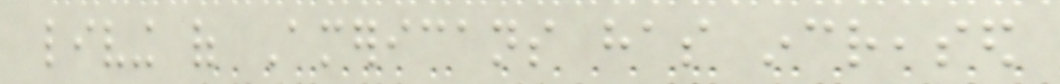living of Americans has increased
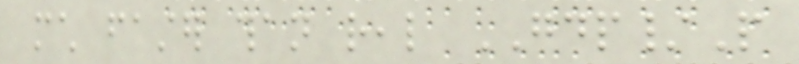much faster than real GDP/P
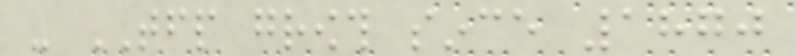- TFP growth since 1870
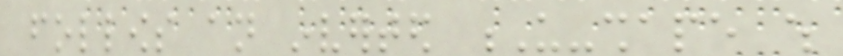follows an inverted U-shape which
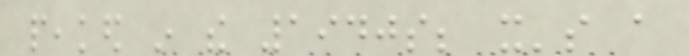peaked in the 1940s; it's a
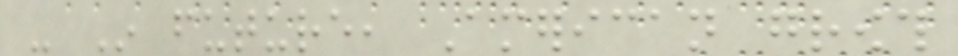- In future, American growth
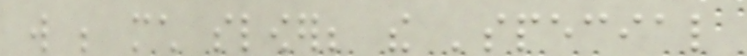will be much slower; the 'special
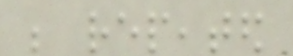be repeated
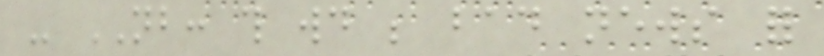- NB: this would be bad news for
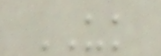UK
